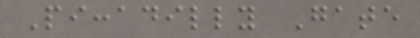Piccadilly Gate
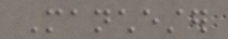Manchester
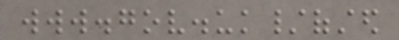www.gov.uk/ofsted
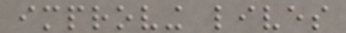improving lives
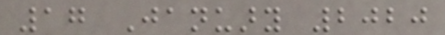17 January 2020
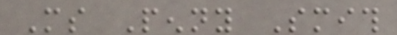Ms Penny Smith
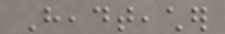Headteacher
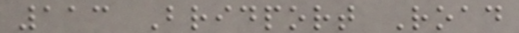113 Bridport Road
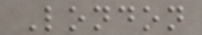London
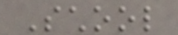School
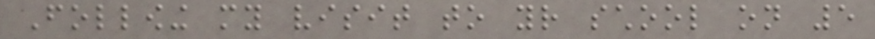Following my visit to your school on 5
